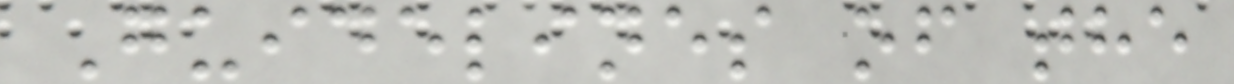Guidelines of the
